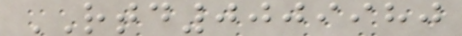RTD0009980
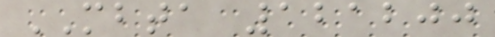MBTA 121200
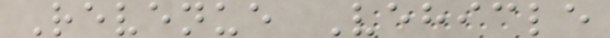Revenue Vehicle
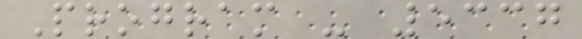Program - 5337
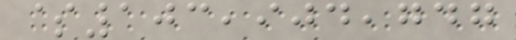$103,904,747
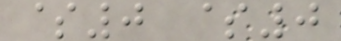$0 $0
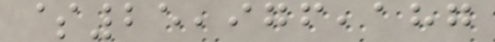$25,976,187
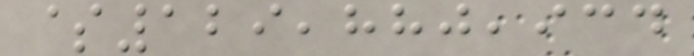$129,880,934
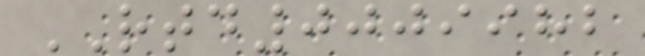RTD0009982
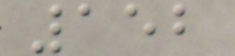152
